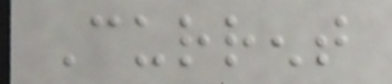Current
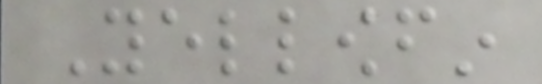Yellowfin
